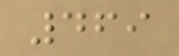469
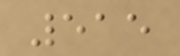515
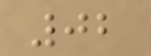02
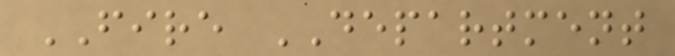FIRE DEPARTMENT
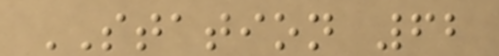STATION 62
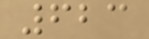623
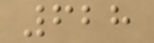628
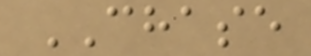CHASE
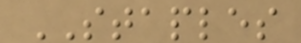STAPLES
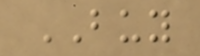BUY
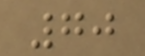70
